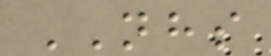NHS
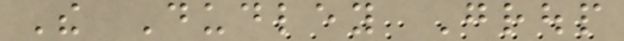The Dudley Group
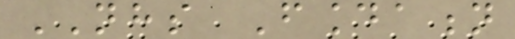NHS Foundation
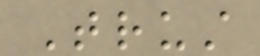Trust
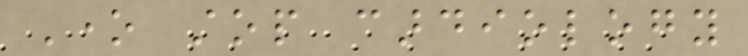One stop cardiology
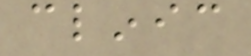clinic
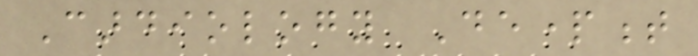Cardiology Department
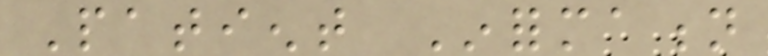Patient Information
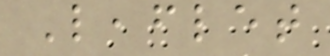Leaflet
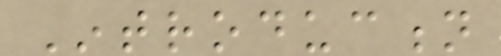Introduction
